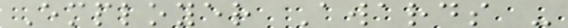Employer Awards -
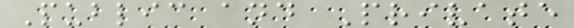Public and Private
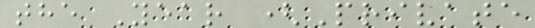the Year (Private
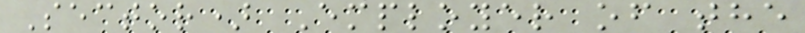Sector) Employer of the
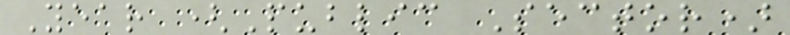Year (Public Sector)
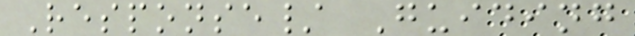Response/ Guiding
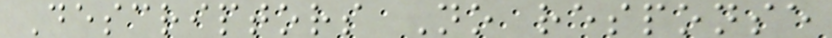Descriptors No response
